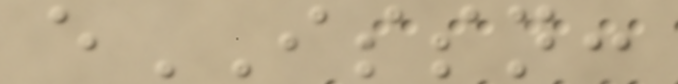eISSN:
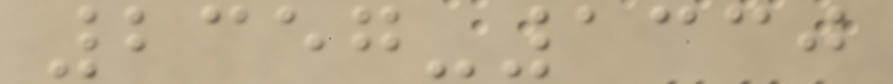2357-1330
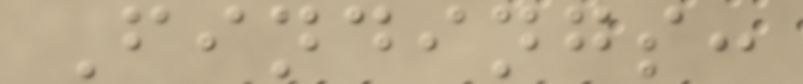Findings:
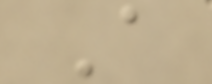A
